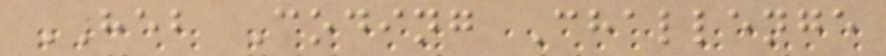HEB Coding Challenge
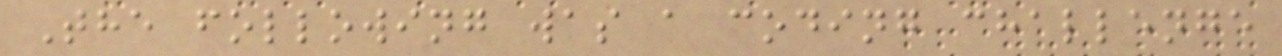The following was a coding challenge
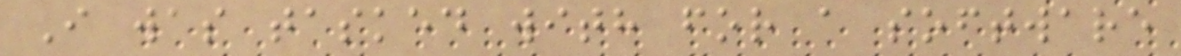I was tasked with for a software
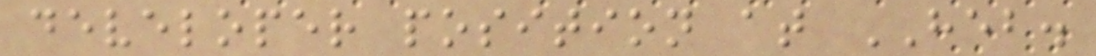developer position at HEB.
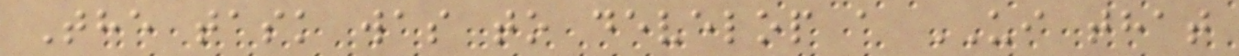The task was to develop a UI that
